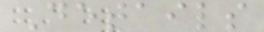Details
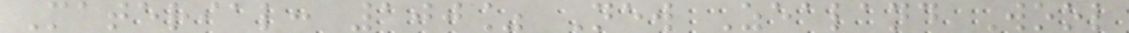Material: 100% New Zealand Wool
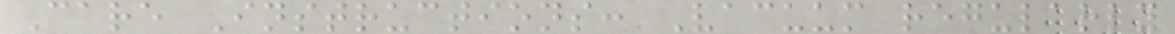Care Instructions: Vacuum regularly
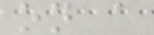on a
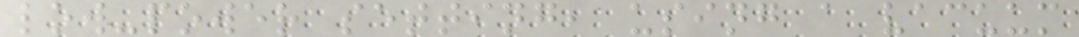low-power setting, using a vacuum
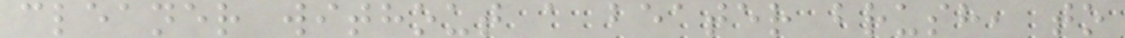cleaner without a beater brush, to
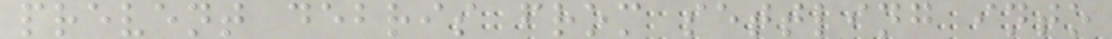prevent debris from settling into
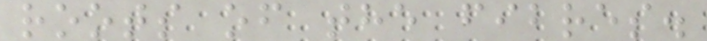roots of the fibres.
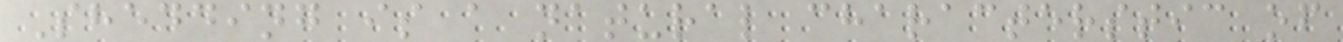Shedding is a natural characterstic of
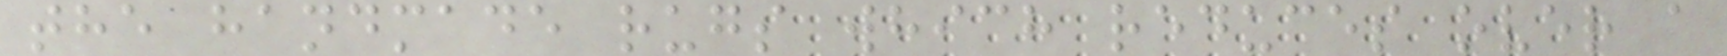the handmade rugs which reduces over a
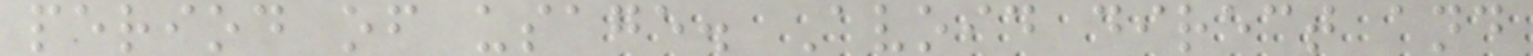period of usage. Avoid direct and
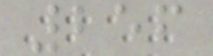256
